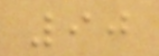90
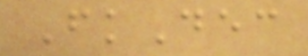FkDec
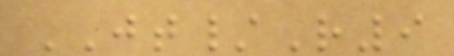JT/R9
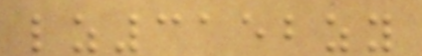lz3152zy
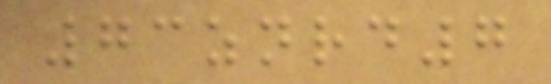73znrd7
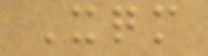Xqm
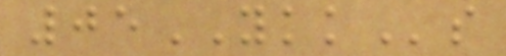05YKKs
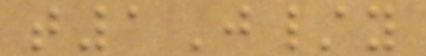t1J/y
